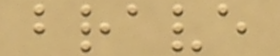brave
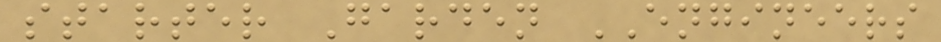starter Garden ENGINEERS
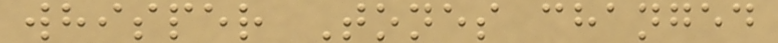whisper Tones changed
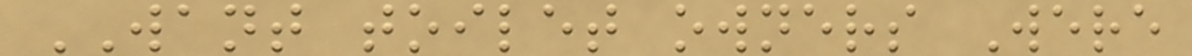WANT toilet owners Were
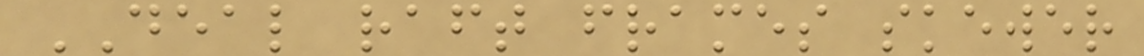DEAL raft frames skewer
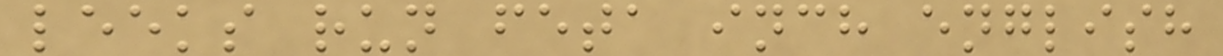leeks run feta inch english
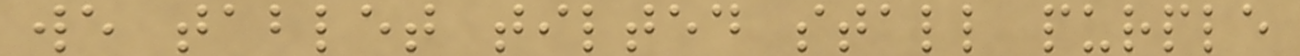we tablet tilted stall purple
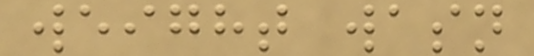weight wasn
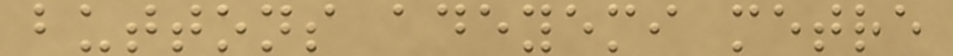buttons adeyemi metre
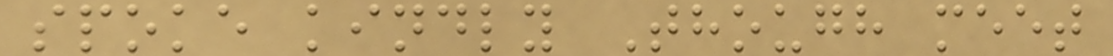spoke kindly Though meet
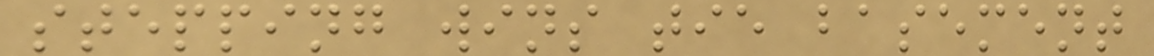stepping wins tie basement
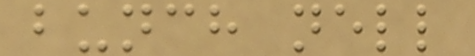bunch nell
